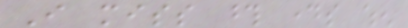I miss those days when
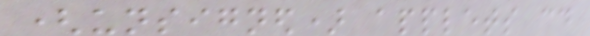(unsigned) applets could
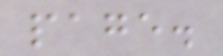page.
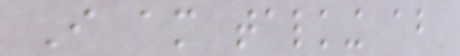I am talking about
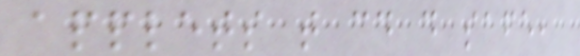applets that could do safe,
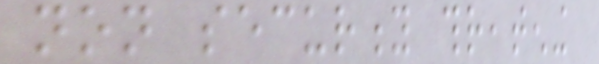non security threatening
